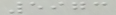5973
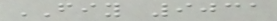FIY 9031
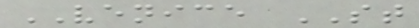VENICE ST
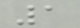1
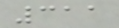311
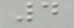4
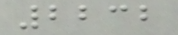2232
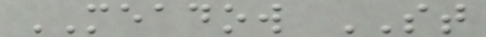MEADOW ST
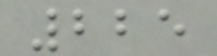225
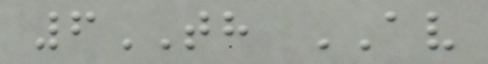6TH AV
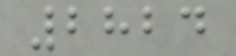2824
